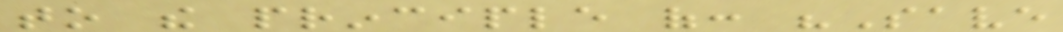to the principle of: "Save
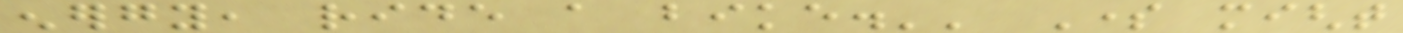energy, ride a bike.'' Some might
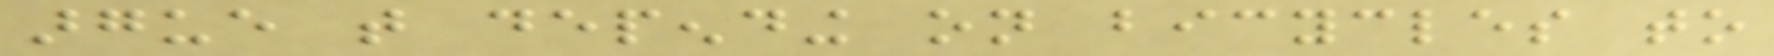argue that depending on bicycles to
